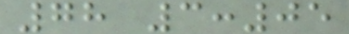78 3:05
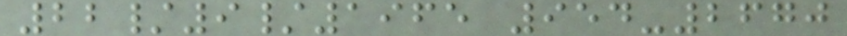22/9/1965 954-2670
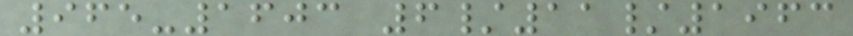965-1603 6/11/1963
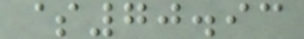$70.93
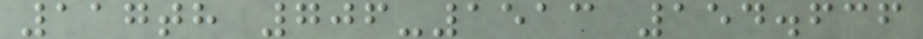117th 706-1513 154.636
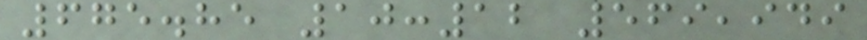675.85 10:12 569,949
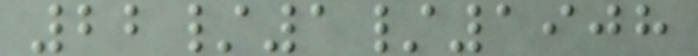22/1/1908
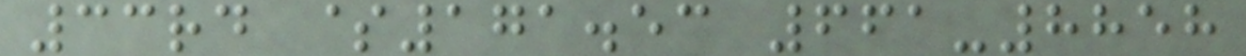33rd $171.53 661-8858
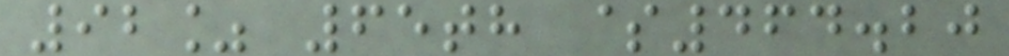92% 65th $464.20
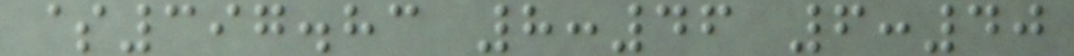$397.83 8:46 6:40
